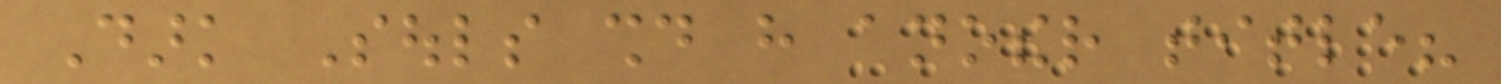Dark Souls should have another title?
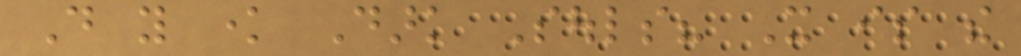Do you know Dark Souls? It is the
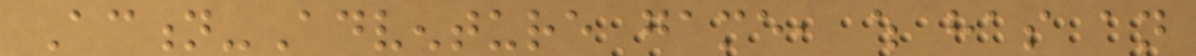Action-Adventure game, which has an
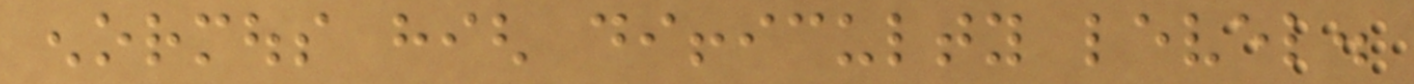enormous high difficulty level.
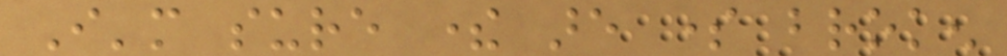I'm sure there are some broken
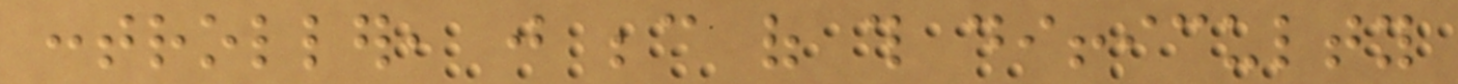controller, just because of this difficulty
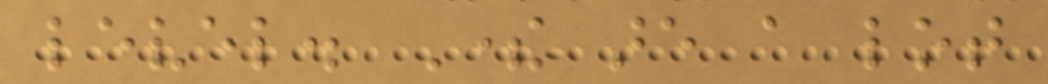level. There are a lot
